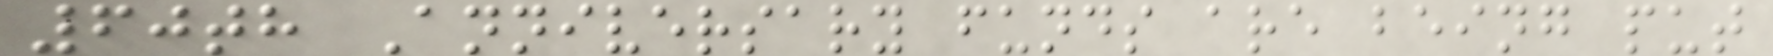60th Anniversary funds are being put
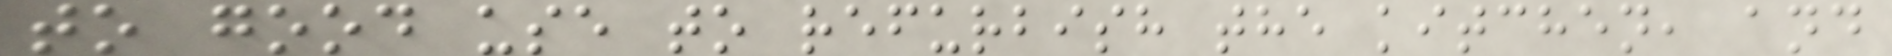to good use to refurbish the kitchen, and
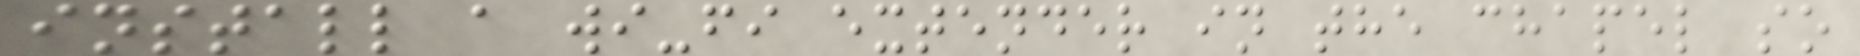install a wi-fi extender in the chapel so
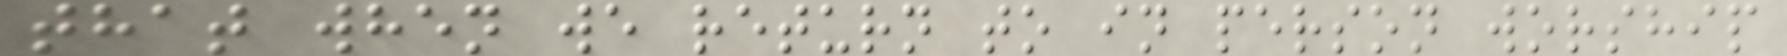that when we return to in person worship
